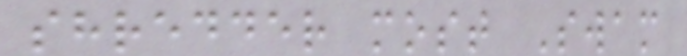shredder most Swam
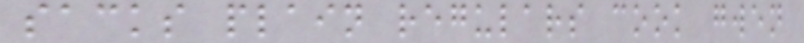sacks plain regulars cook gwen
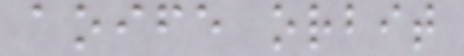aoife orbit
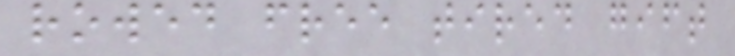rowed free tired gift
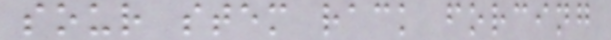sour stem rack forcing
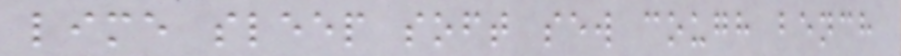lime sleep soft sew cough bench
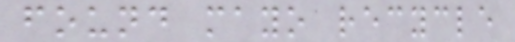found mayo recycle
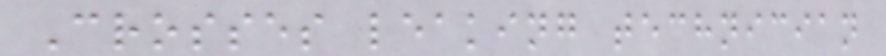Crosses leaking technician
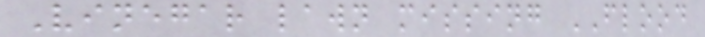Vinegar lawn missing FLOOD
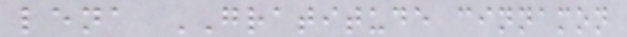lena GRATITUDE cinnamon
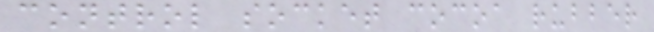control socket cocoa rubber
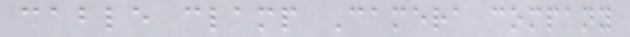cable clamp Camera company
